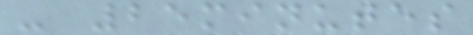- 25minutes
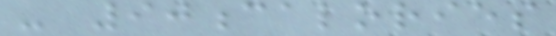- 90calories
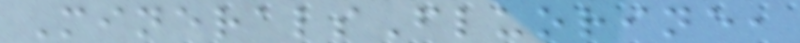MineralsFluorine,
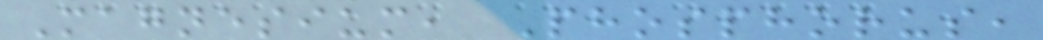Magnesium, Phosphorus,
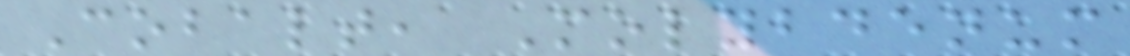Cobalt, Molybdenum
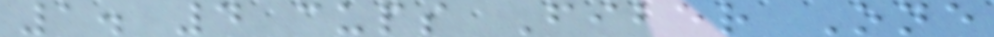1. 4 cups Fiber One
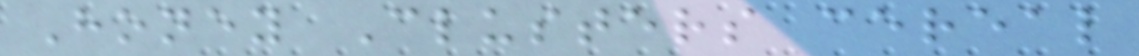Honey Clusters cereal
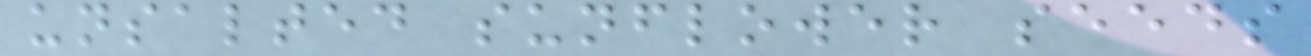unsalted sunflower seeds
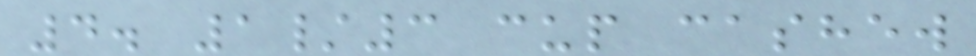4. 1/3 cup cashew
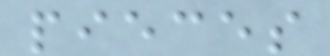pieces
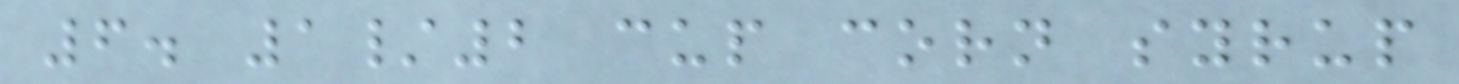6. 1/2 cup corn syrup
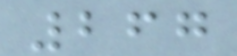267
